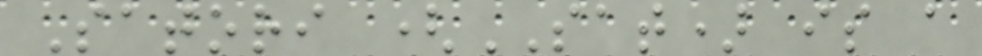Satori (SAT) is a
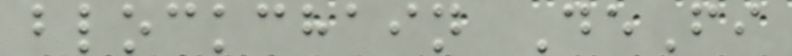blockchain DeFi
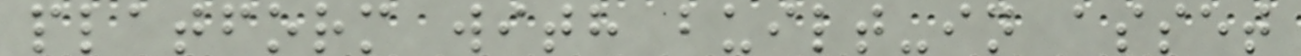platform with built-in asset
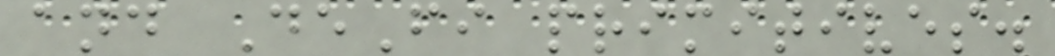and DeFi primitives.
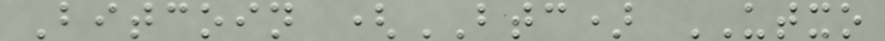Bitcoin (BTC) UTXO
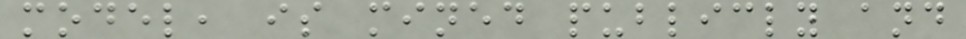model, is mined publicly and
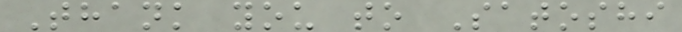Thank you to Satoshi
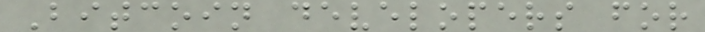Bitcoin developers for
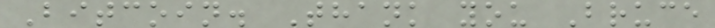Bitcoin. Thank you Bruce
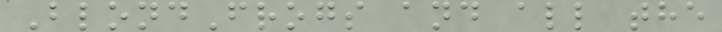BlondFrogs and all the
